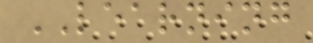LEARNING
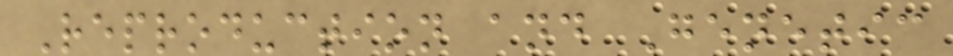Reproduction and Genetic
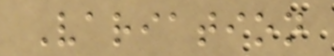Variation
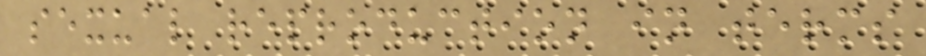sexual reproduction in terms
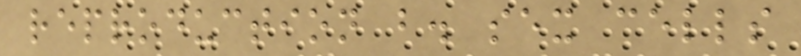reproduction b. sex cells
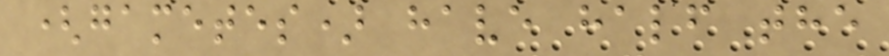(gametes) have half the
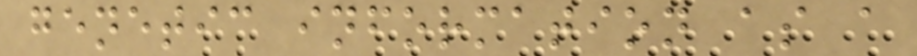genetic information as a
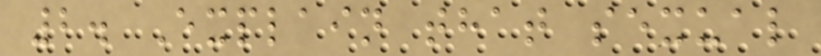2. Explain that sexual
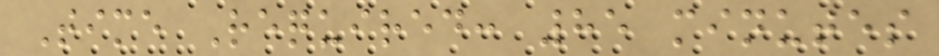Time Required: 85 minutes
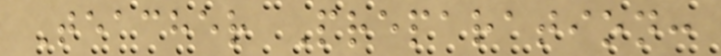Teacher Preparation:
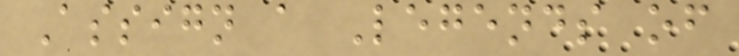Assign a Legends of
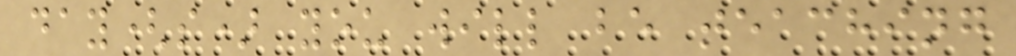day(s) you will be teaching
